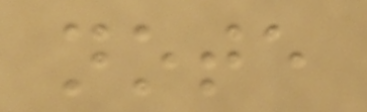note
